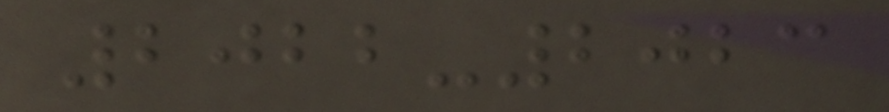2022-2023
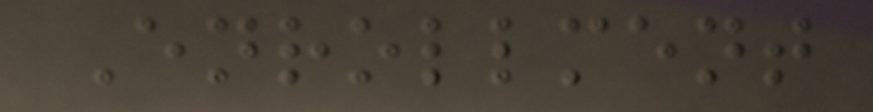Enrollment
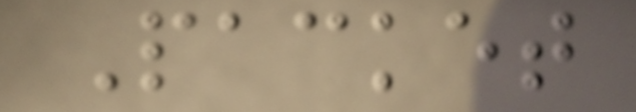Packet
